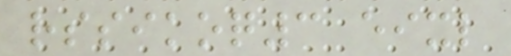rssikoq3 eixl
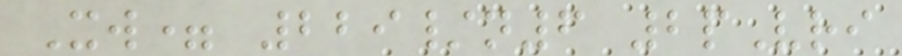Xw= 229/n6 2pVri
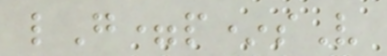lG=p*sV
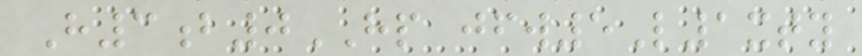H3b0HP jfw5L1xty
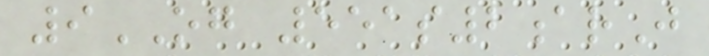9OG 551s2arJ
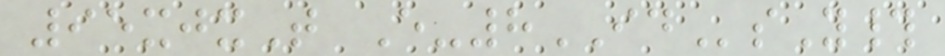95xjxT E-8IDsY#
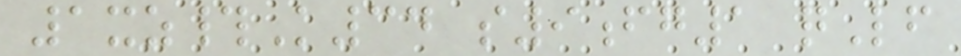1xz#K34 s9fg1 qLf
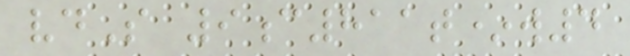vdS 9c811t*w4
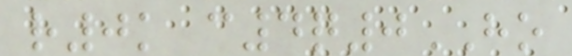r0k c4q0HO
